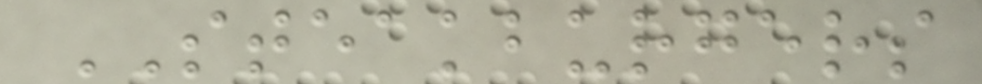STEAKBURGERS
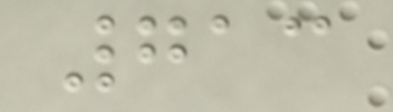713
